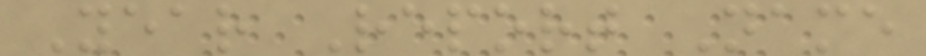Year Report Name
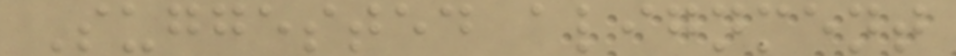Suggested alignment
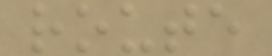route
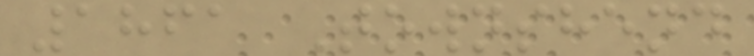1861 Townshend
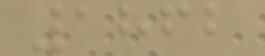1862
